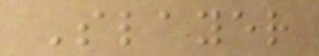Slayer
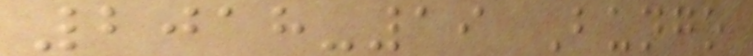2018-19 Bungo
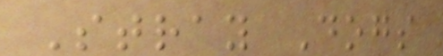Stray Dogs
